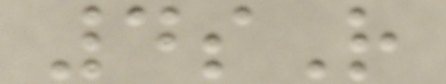4sR
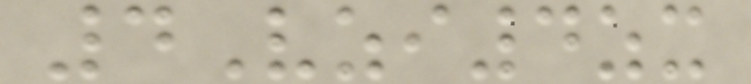4Vzi4zx
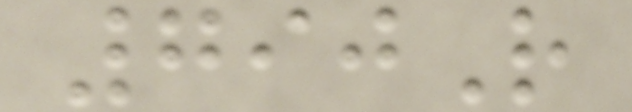790R
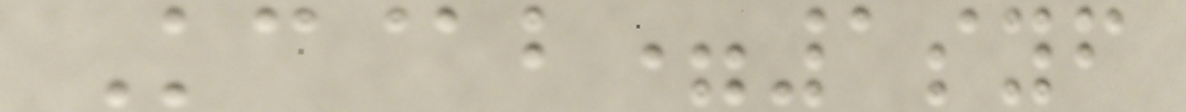Kc@b=1syf
